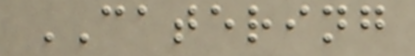CATERING
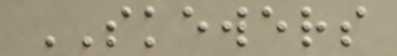SKEWERS
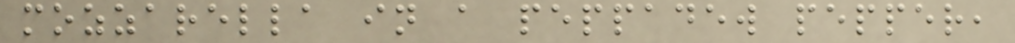mozzarella in a peppadew pepper,
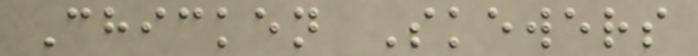Chicken Skewers
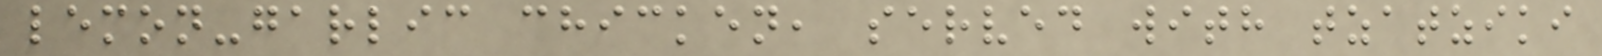lemon-garlic chicken, served with tzatziki
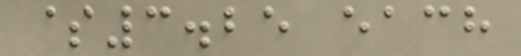$3.25 each
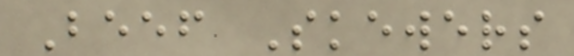Beef Skewers
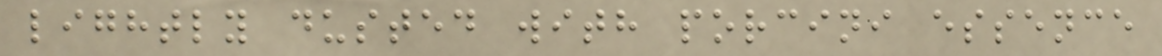lightly dusted with porcini essence
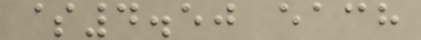$4.50 each
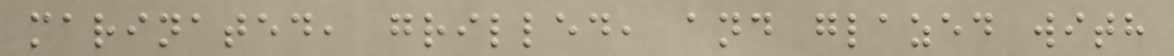marinated, grilled, and glazed with
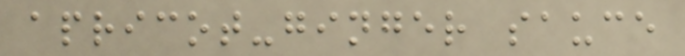apricot-ginger sauce
